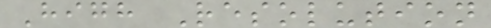High Resolution
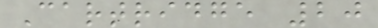Cartridge 20
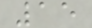15
